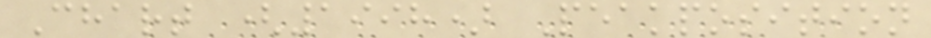Chart (1998) Peakposition
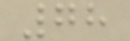78
